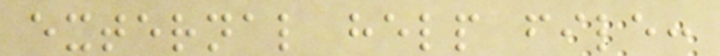external help file:
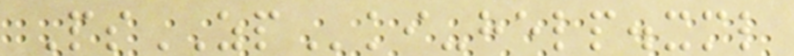PsZPki-help.xml
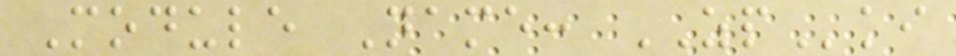Module Name: ZPki
